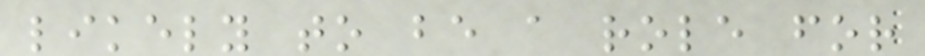likely to be a role for
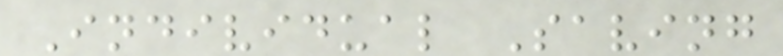Individual Saving
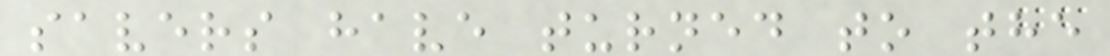savers have turned to the
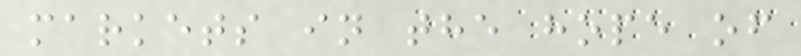markets in the hope of
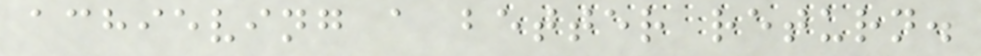achieving a better return.
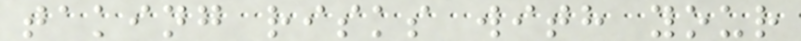taking risks with your
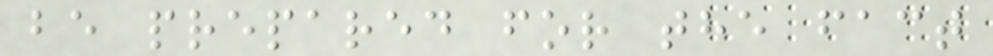be prepared for the fact
